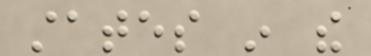states in the
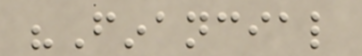"Financial
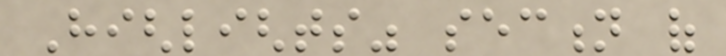Highlights" section of
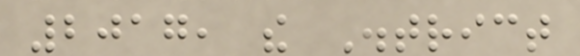2017, the District
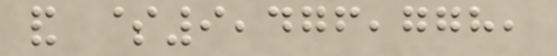and $9,476,778,
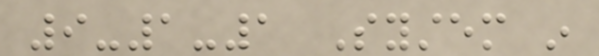9-1-1 System in
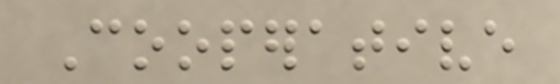Cooperative
